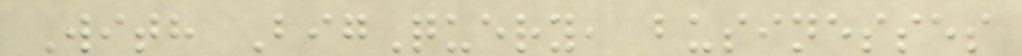With BigQuery, businesses
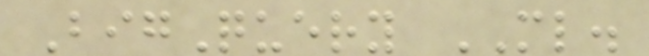BigQuery ML.
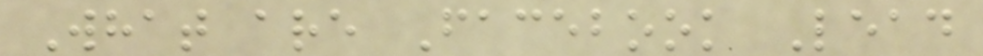What are Facebook Lead
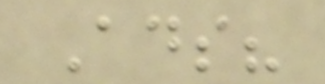Ads?
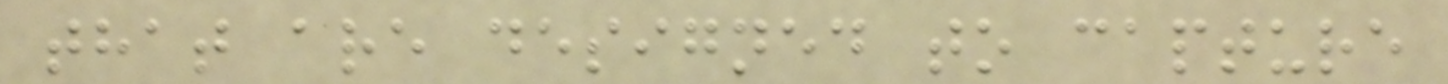that are designed to capture
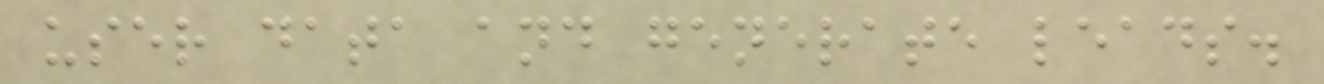user data and generate leads.
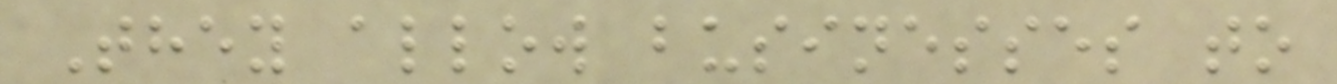They allow businesses to
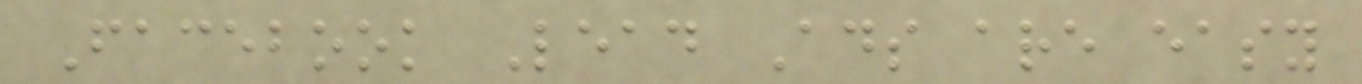Facebook Lead Ads are easy
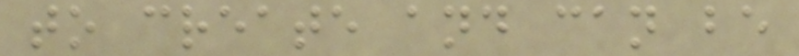to create and can be
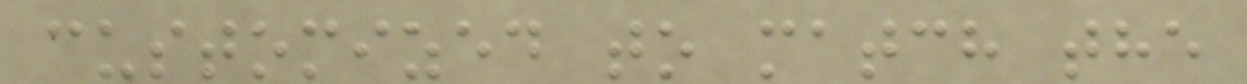customized to match the
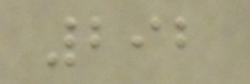292
